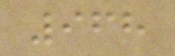968
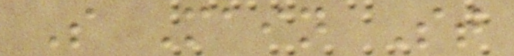S Main St
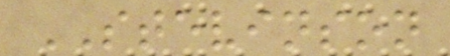STEVINSON
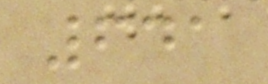641
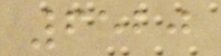6520
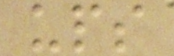ups
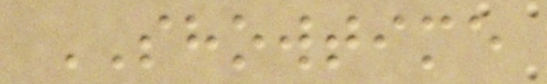SHOWTIME
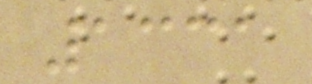1331
